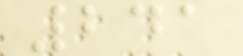241
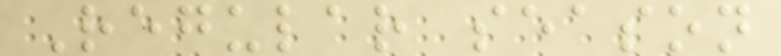Regular season
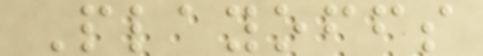Playoffs
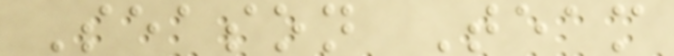Season Team
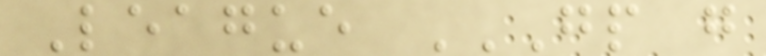League GP G
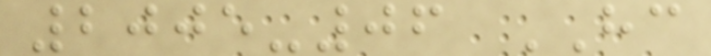2005-06 HC
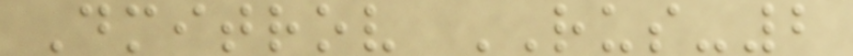Dmitrov RUS-2
